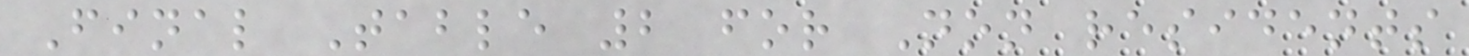Final Table 2 for Non residents
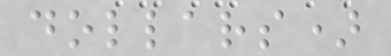dollars)
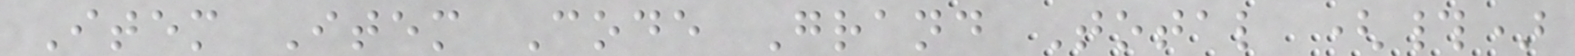Item Item Code Grand Total (#)
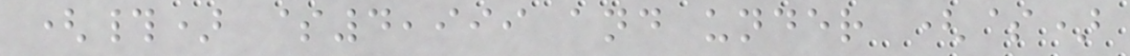(#) $4,999 and under ($)
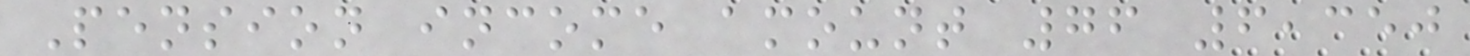Pension income amount 76 6,350
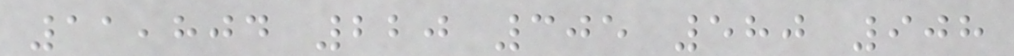11,804 220 305 580 908
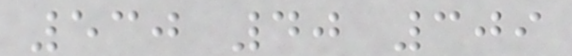530 40 309
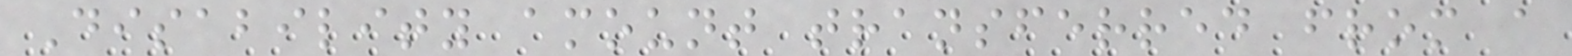Disability amount transferred from a
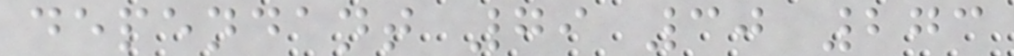dependant 79 30 273
